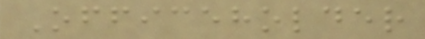Officeholder
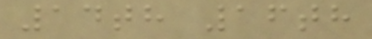14th 16th
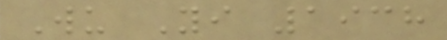Wu Yi 1938
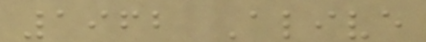1962 Alive
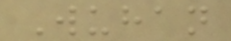Wuhan
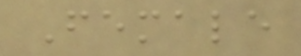Female
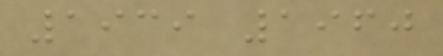1939 1960
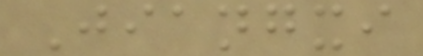Jiangxi
